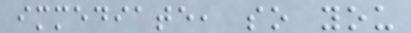immediate, so you
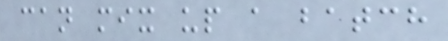can mix up a batch
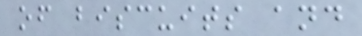of biscuits and
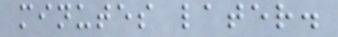minutes later.
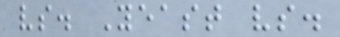vs. Yeast vs.
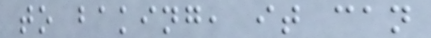to baking, it can
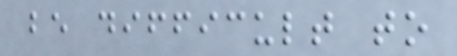be difficult to
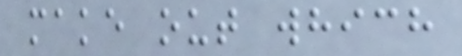make out which
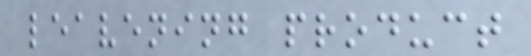leavening product
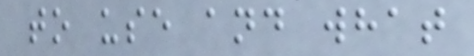to use and what
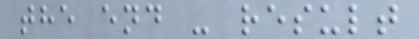the end - result
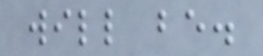will be.
